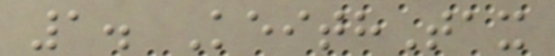1. KeithTax
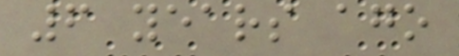6 years ago
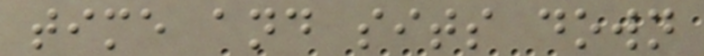time and sits down
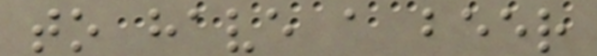to have a beer
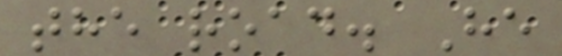the road. He
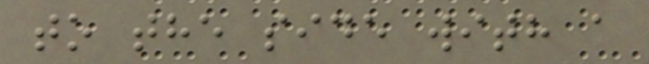to the side with a
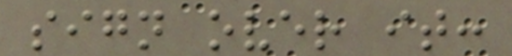sign over it:
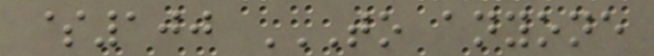$100 TO ANYONE
